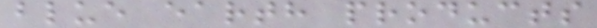blue earth products
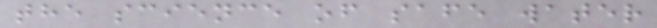the science of safe water
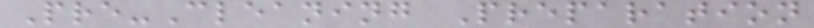Pre-Cleaning Preparation
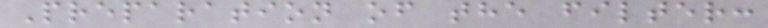Preparation of the filter:
